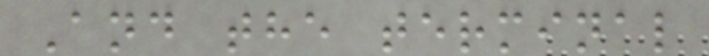And the terminal
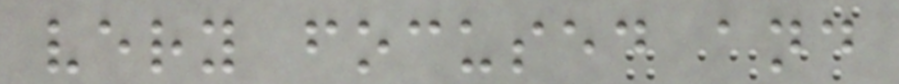very focused and
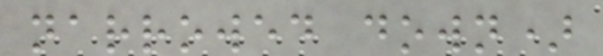narrowed down)
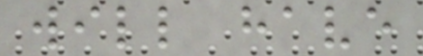will have
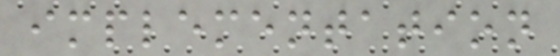implementation
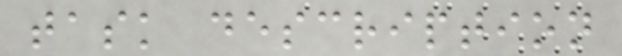task description
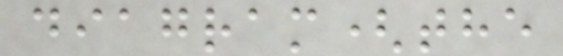diagram(the
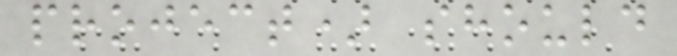project) should
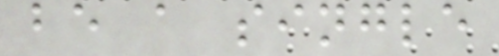be a single
